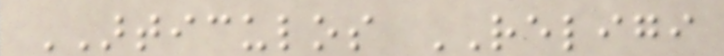ARTICULOS RELIGI
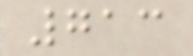713
